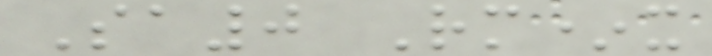Sa0 Rm*x
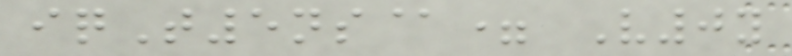iqT5ns@= V0y
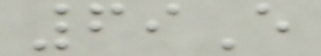69E
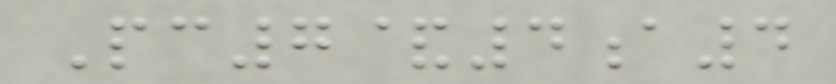Pc7&4a4
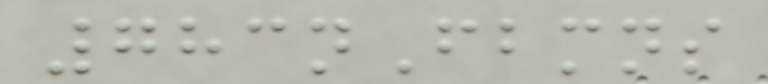783nFbmns
